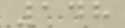148
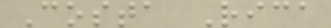Costa Rica
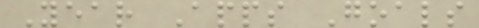Year Apps Goals
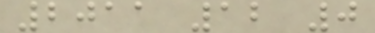2011 12 0
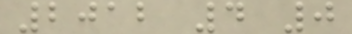2012 4 0
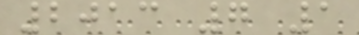2013 7 1
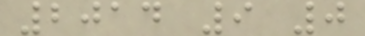2014 9 0
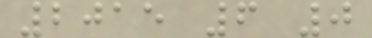2015 6 0
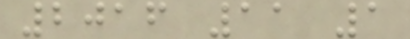2016 11 1
